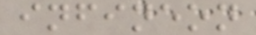infineon
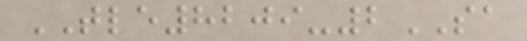TLE8209-2SA
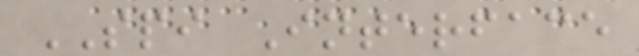SPI Interface
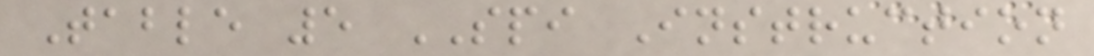Table 5 SPI Instruction
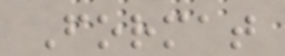Format
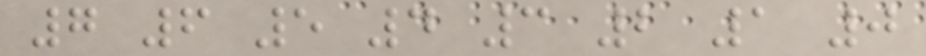7 6 5 4 3 2 1 0
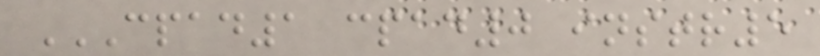CPAD1 CPAD0 INSTR5
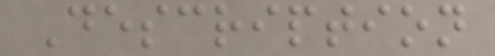Description
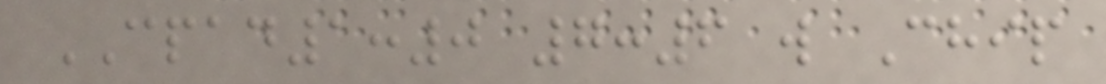CPAD1:0 7:6 w Chip
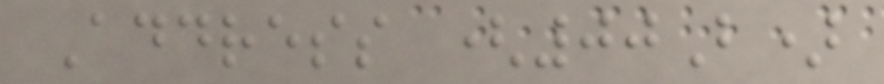Address (00B)
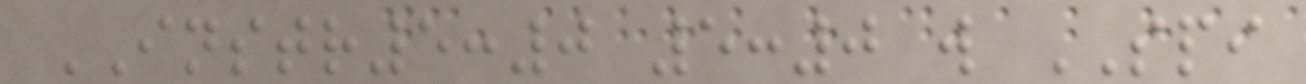INSTR5:0 5:0 w SPI
